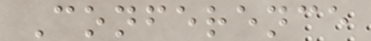Conference
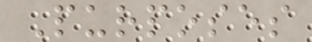Purposes
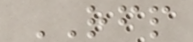RFP
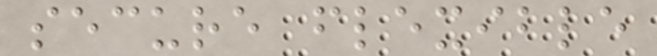secure flexible
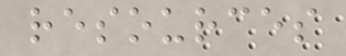resources
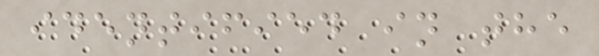identified in the
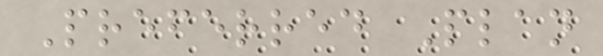Preferred Plan
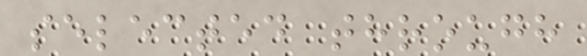selected through
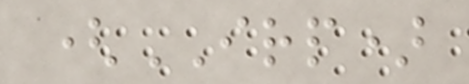(IRP)
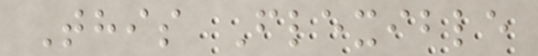This Flexible
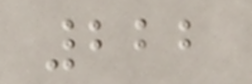222
